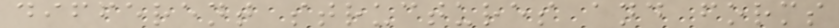different structures and forms
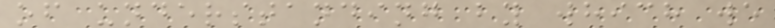of understanding by which we
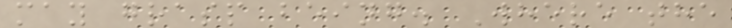may grasp being. Where the
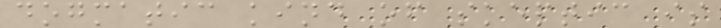dogmatic kind of skeptic is
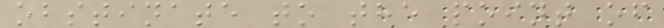obstinate to the point of
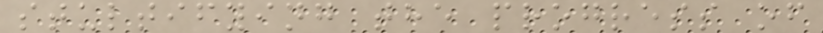stultifying the progress of
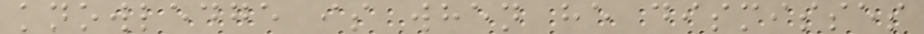knowledge is when he dismisses
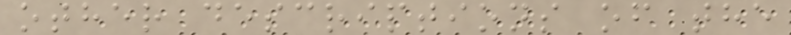other descriptions of the
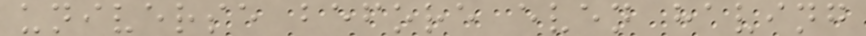universe before even having
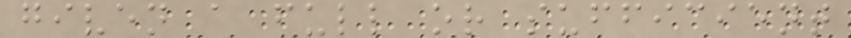given a full or sufficient
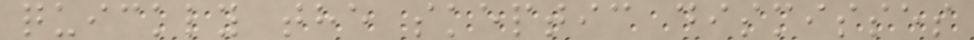quickly the skeptic dismisses
